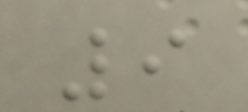9
